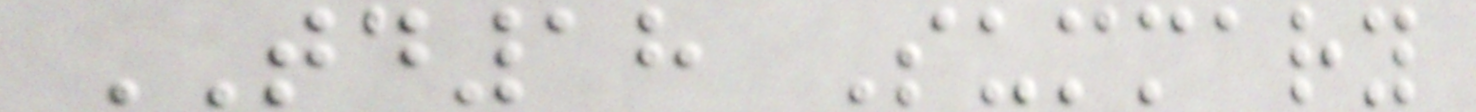TD18 Summary
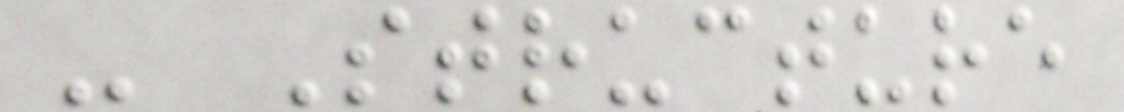- Structure
